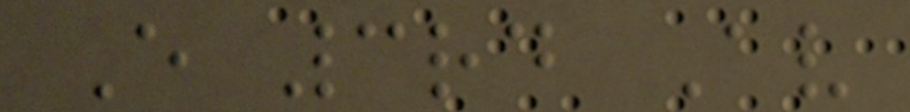E 3rd Av
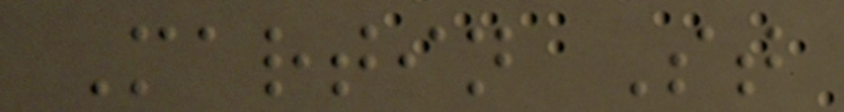Martin St
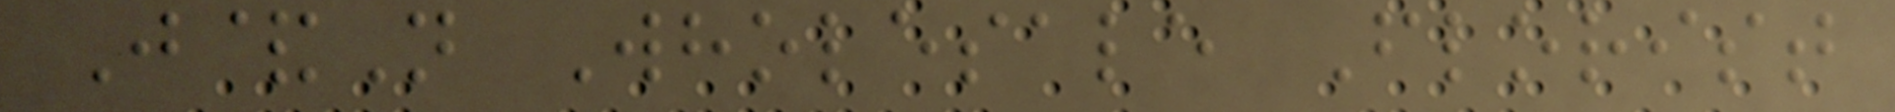J&N Wholesale Florist
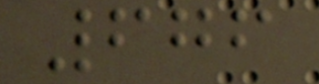676
